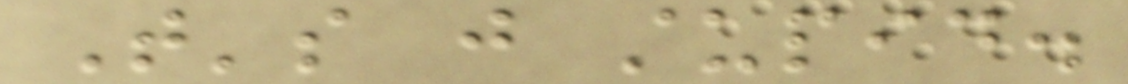That's just stupid.
